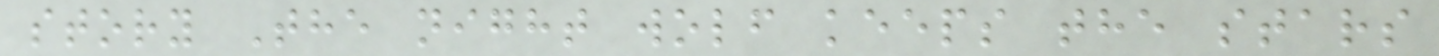story The night wolf keeps the stars
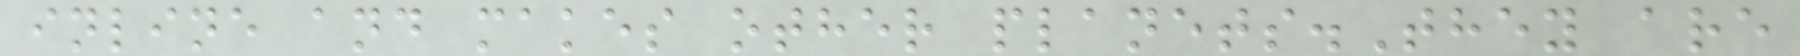inline and makes other planets.They are
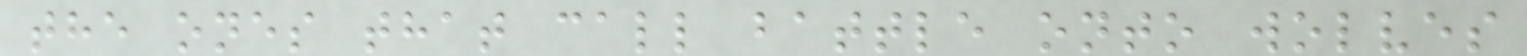the ones that call battle onto wolves
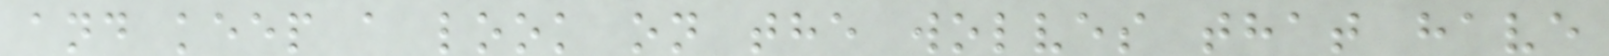and keep a look on the wolves that have
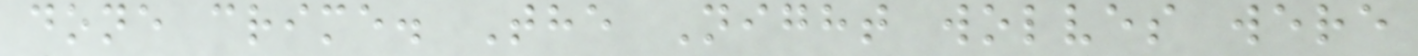done crime. The Night wolves were
